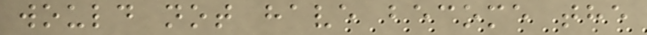would not have become the
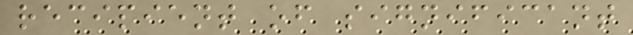recipient of significant
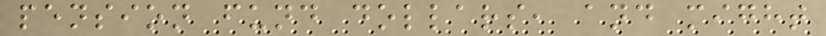pension fund dollars, and might
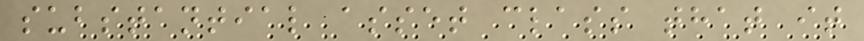substantial asset class that it
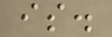is.
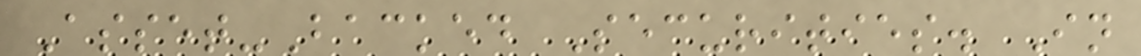Asset-Backed Securities. In
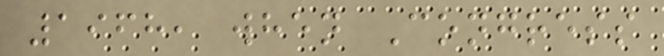1968, when Congress
